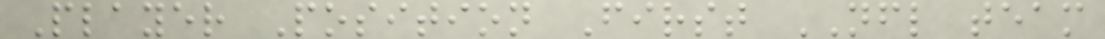Player Position First NFL team
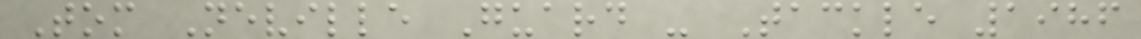Tom Neville Guard - Tackle 1986
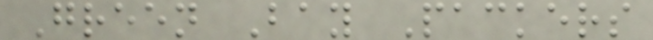Green Bay Packers
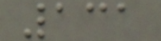131
